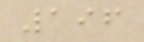196
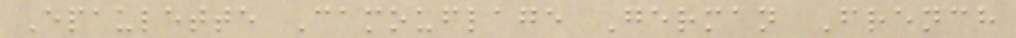Epaulette Camouflage German French
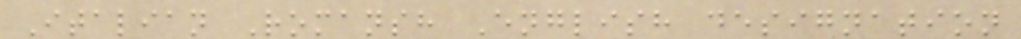Italian Romansh English designation
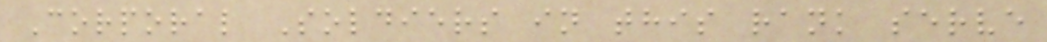Corporal Soldiers in this rank serve
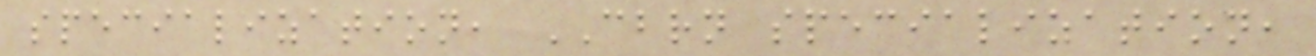specialization, CBRN specialization,
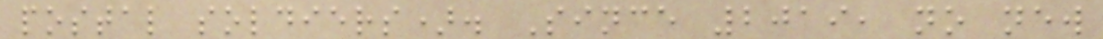postal soldiers). Since 2019, no new
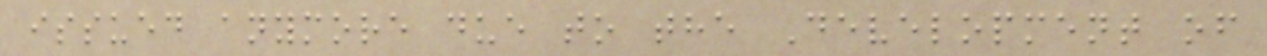issued anymore due to the Development of
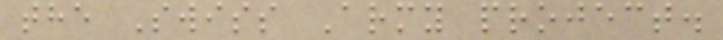the Swiss Army project.
